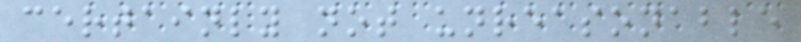certainly not unreasonable
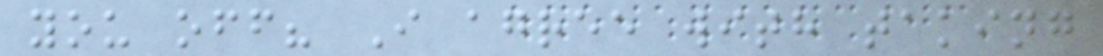you off? I agree with taking
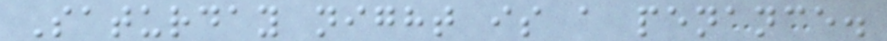Saturday night is a penance.
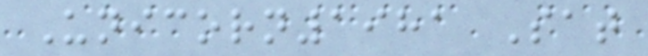Unicorn1981 Sat
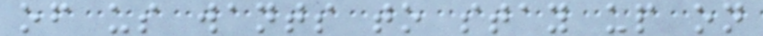of us wants to stay up on
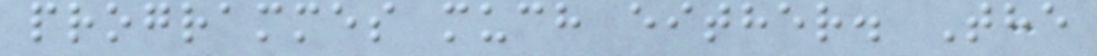programmes much either. The
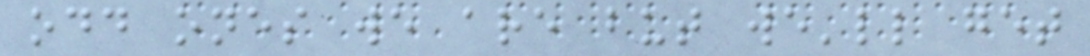odd ones we are but we'll get
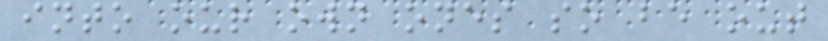into our own ones so be out
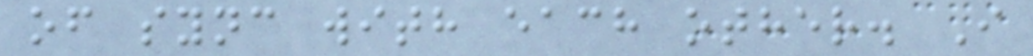of sync with each other. I
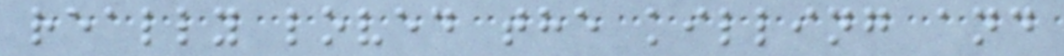really loved the killing and
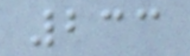233
